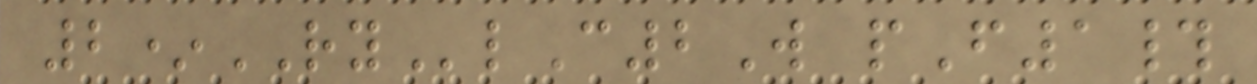2*RYlC2W pF1#
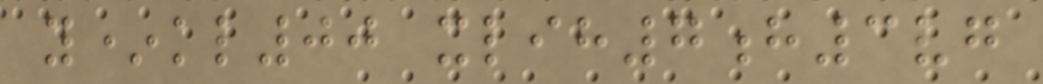y*kl00 xlih7h3vg
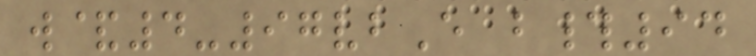w&4-97vbE b#94
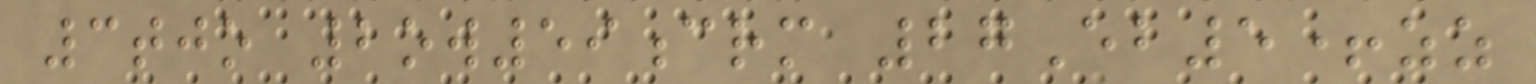3tjo 2ow59crm 27Eb5+zz
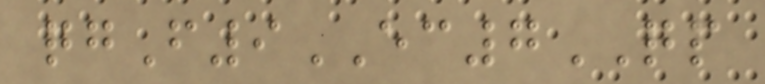qgF9EC7QP
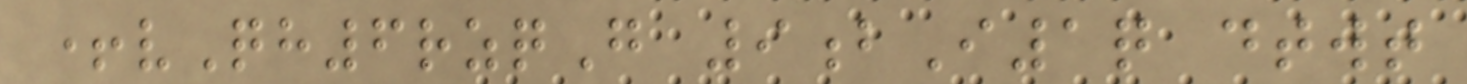+vQh6rzqG 9bI1q dtwt
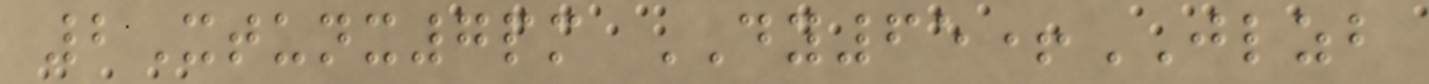2Xtunx7pm DY65+JLZB
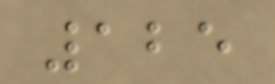125
